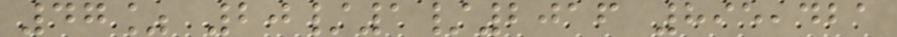47% 20/1/2016 895,421
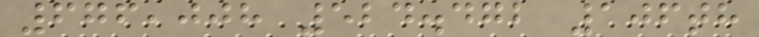676,008 524.472 106th
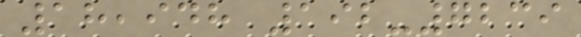18,948 192-7239
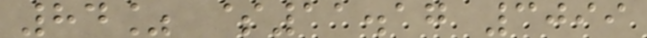84% $11.17 3099
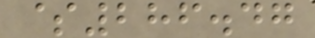$286.47
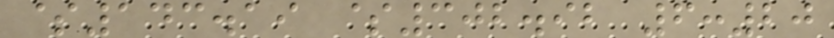$143.19 $302.92 6:20
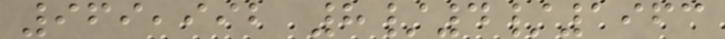969,992 8/4/1963
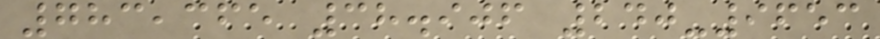783,365 38.906 240-9653
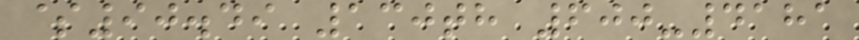$90.49 130th 600-4181
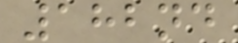182nd
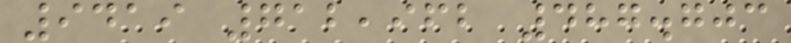9419 712,962 487.703
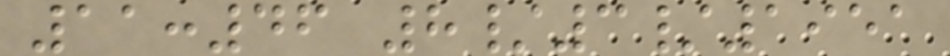11:46 8/3/1951
